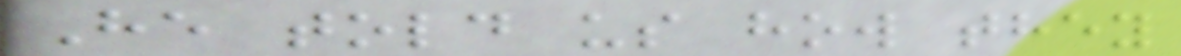He told us how they
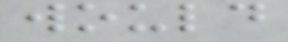would
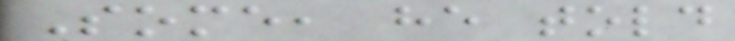Some, he told
